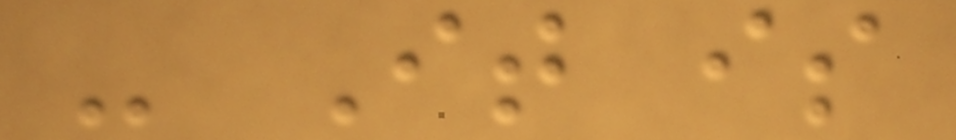- It is
